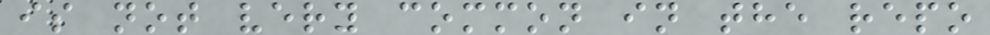is not very common in the repo
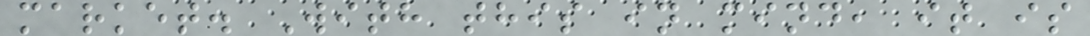market. With this in mind, it is
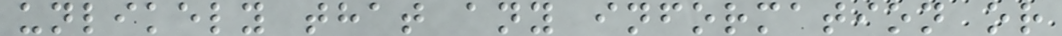unlikely that any information or
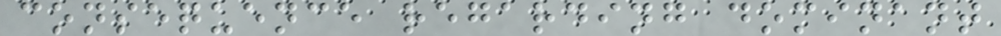consequence regarding dominant
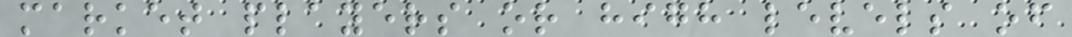market players or high levels of
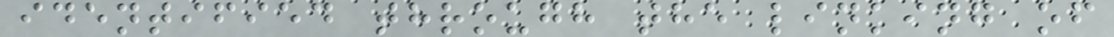identified through the linking of
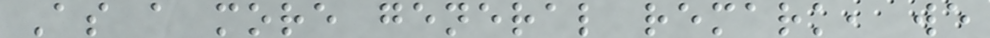As a more general remark, we
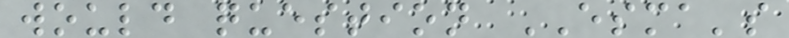would question ESMA's
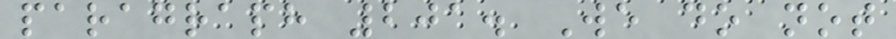paragraph 201. We do not
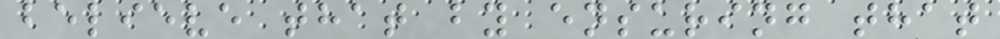believe that by ensuring that
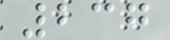237
